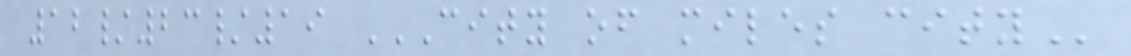12/23/19 CITY OF MILES CITY
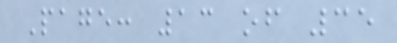Page: 13 of 35
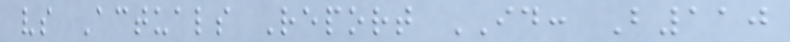vs Actuals Report ID: B110
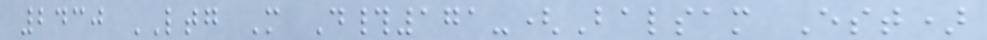2430 LTG M D#171-(Balsam Est)
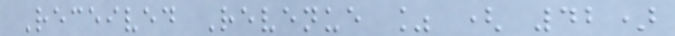Received Revenue % ( 42)
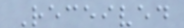Received
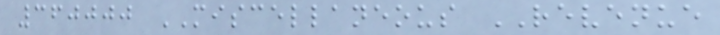360000 MISCELLANEOUS REVENUE
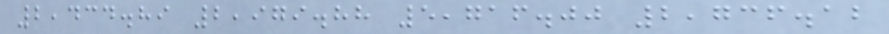2,434.89 2,979.88 5,716.00 2,736.12
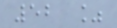52 %
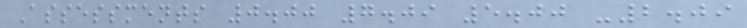Assessments 0.00 7.09 5.00 -2.09
